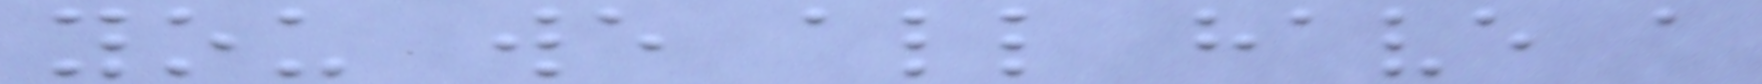you we all have a
